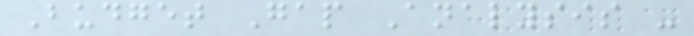Budget Gap Analysis -
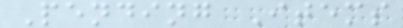Pending Items
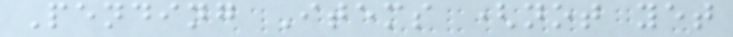Pending Items (not yet
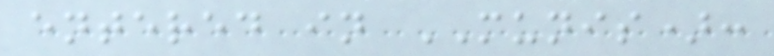entered in MUNIS):
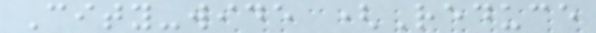City-wide (Reduce
